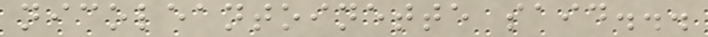nicoleantoinette said...
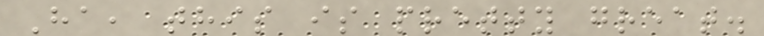Ha, this is pretty great.
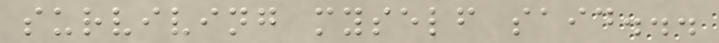surviving myself said...
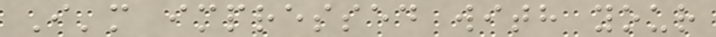I'm impressed with your
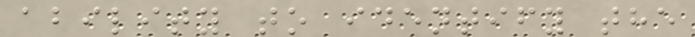ability to identify the
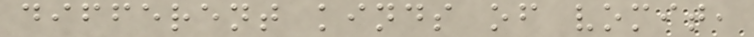different kinds of vomit,
